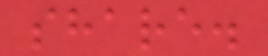share.
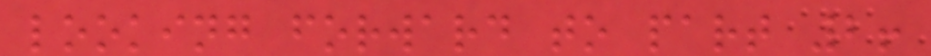looking forward to part 2!
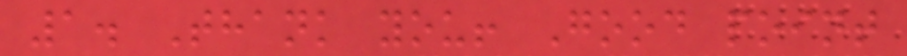1. Thank you! Good point
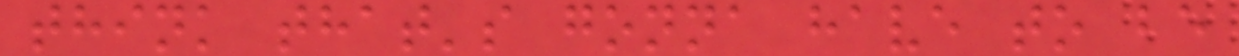think that's gonna have to be
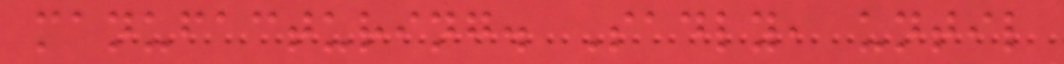manufacturing. Sadly, until
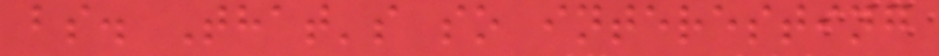bs. That's so interesting
